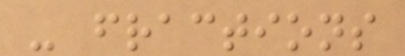- fractions
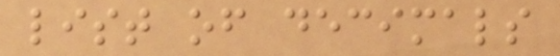list of decimals
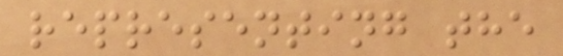representing the
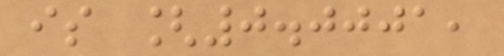is [0.0001,
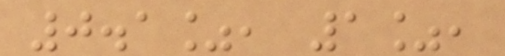0.1%, 1%,
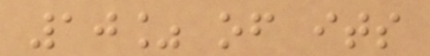10% of its
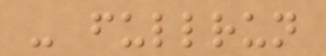- fullrun
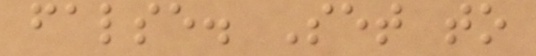false. Set to
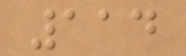114
